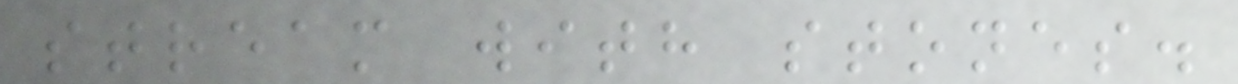stream with stones.
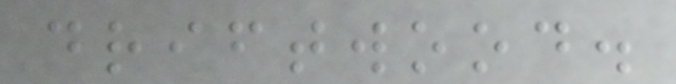driftwood.
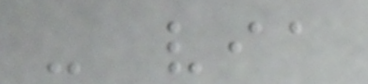- via
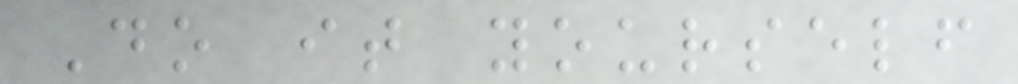Do it yourself
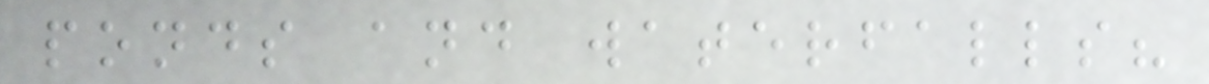ponds and waterfalls?
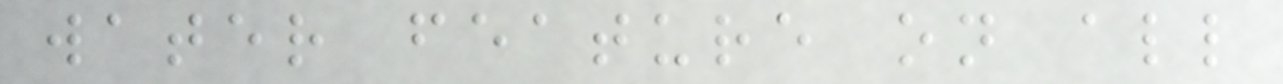water feature on all
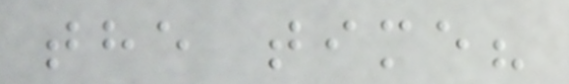the time?
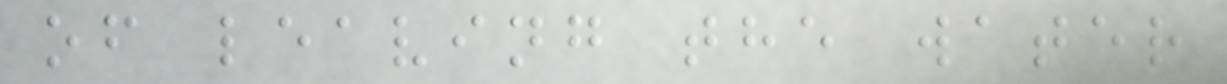of leaving the water
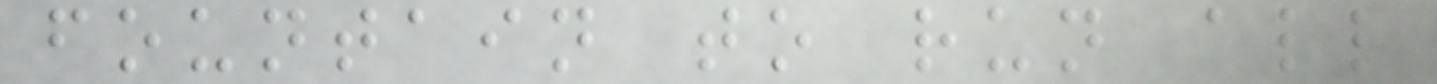fountain to run all
